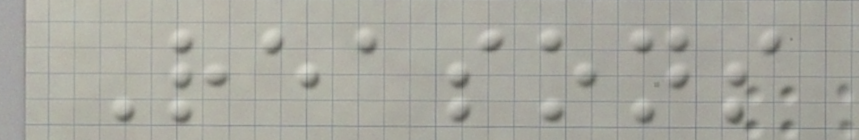Reasons
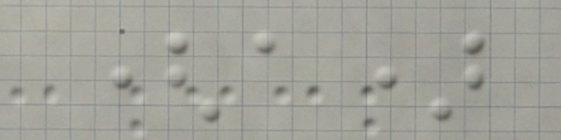(a)
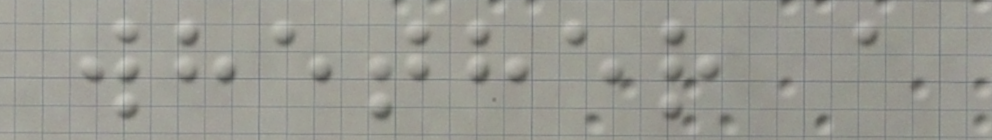whether a
